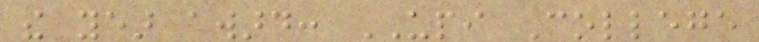the year award: UPI College
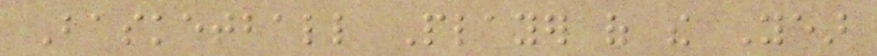Basketball Player of the Year
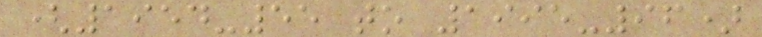(1954-55 to 1995-96)
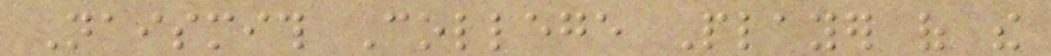Naismith College Player of the
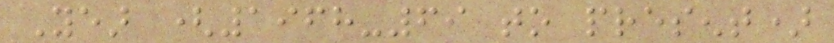Year (1968-69 to present)
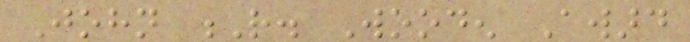John R. Wooden Award
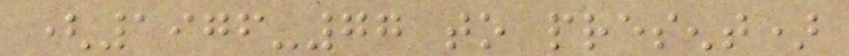(1976-77 to present)
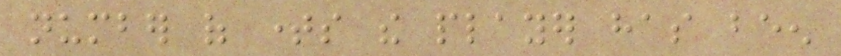number of times the player has been
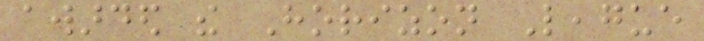awarded the Horizon League
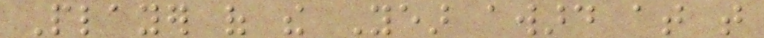Player of the Year award at that
